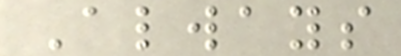Always
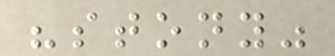"stony"
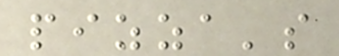pizza's
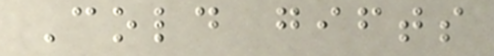Cold gifts
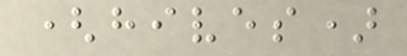(hives)
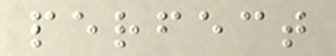perfect
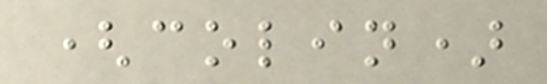(colin)
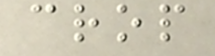crop
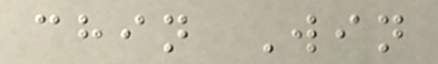chin Win
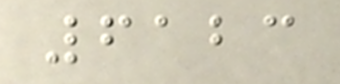6123
